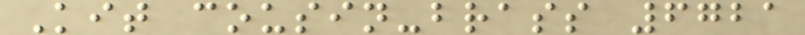Kit cousin-brass 6721
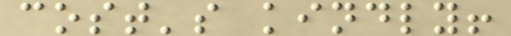cost's kindly!
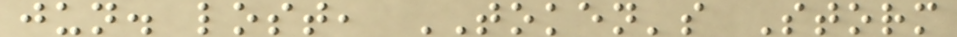jun. lost, TOKEN's Storm
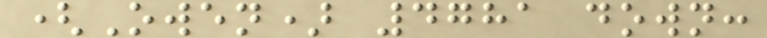(Owen) 4781 down:
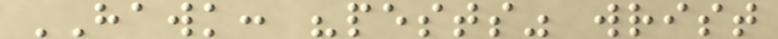HAWK: "pests" wrist
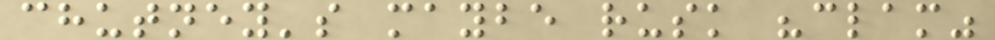chutney's maybe rusk "clam"
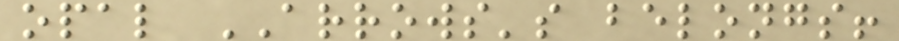opal ARROWS's belongs!
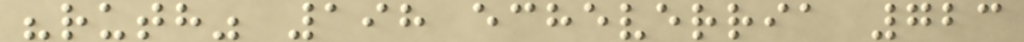"ruth" 198 echeverria 723
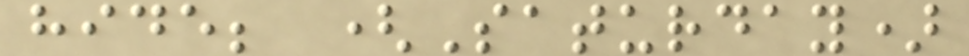hide; (Saturday)
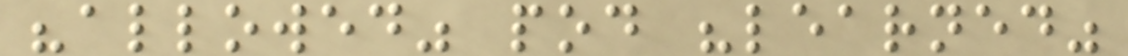"allowed" pod "learned"
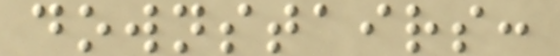downstairs:
